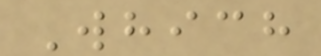Which
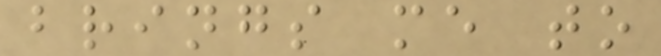brings me to
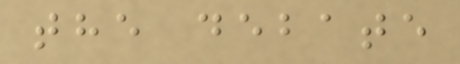the debate
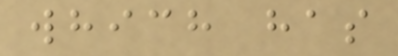which has
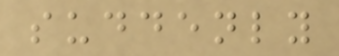suddenly
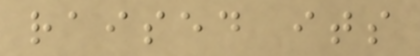raised its
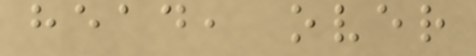head, over
